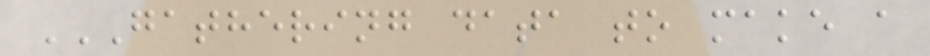GATHERING DATA TO MAKE A
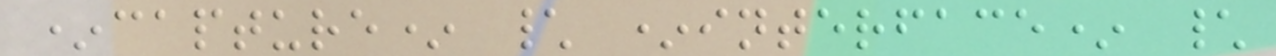*capture* \ *interface* \
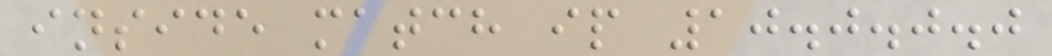inside match ip 10.0.0.0
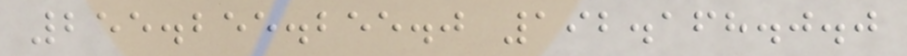255.255.255.0 192.168.0.0
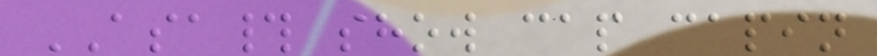ASA# show cap capin
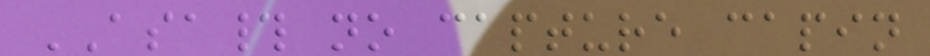ASA# no capture capin
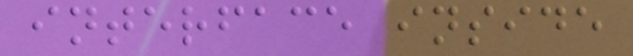interface inside
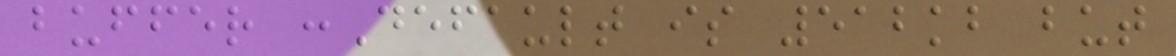buffer :Default is 512kb but
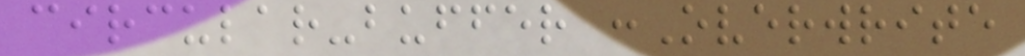circular-buffer :Overwrite
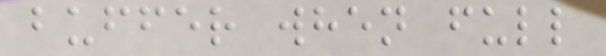buffer when full
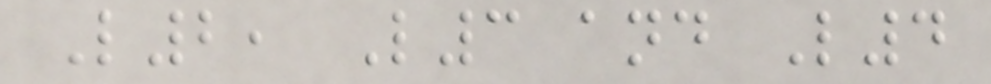L2, L3 and L4
